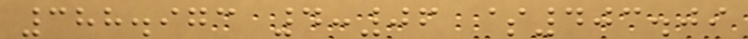388.973 4:06 $403.09
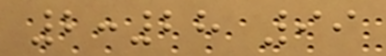2:28 99
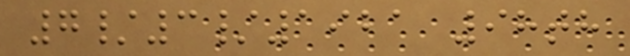7/3/1921 98th
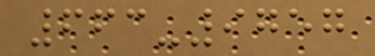663-9757
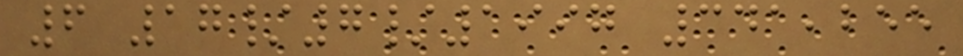6 17/7/1997 341,255
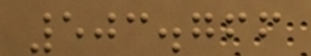503.766
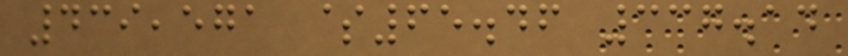439,571 $65.46 337.14
